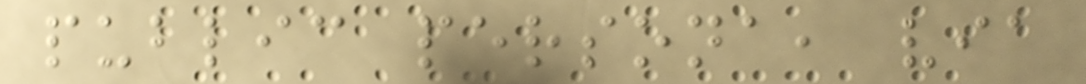public persona, via
